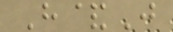H&J
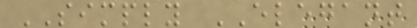SIMPLY ELEGANT
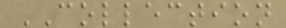COLLECTION
